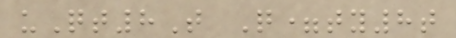uQt8T Q=ty8t
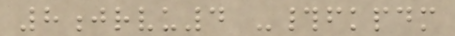8jrvu4 -#fkpdm
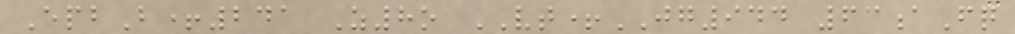EpbB+241 Z8o VT+JG944 63aFq
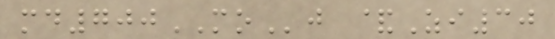md700MOj &Zi30
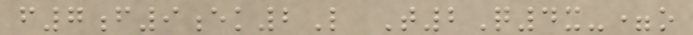f7f9ek2L T2Q4x-=o
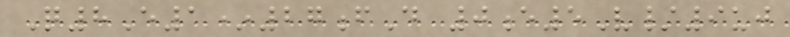Q8E1*27fD 0e5V/9uj
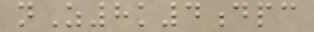nZ8k4dpc
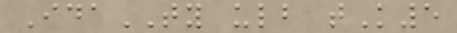IdaTY ulb tK5
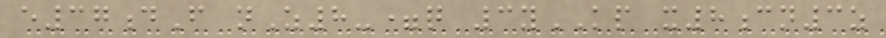e37dF nZ8-=q 3yKP x8cn3z
